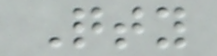Qty
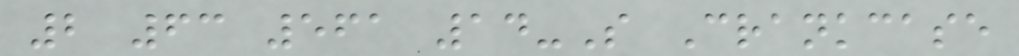2 63 561 14-S Crankcase
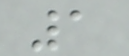1
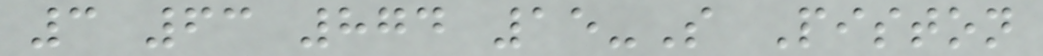3 63 874 15-S Piston
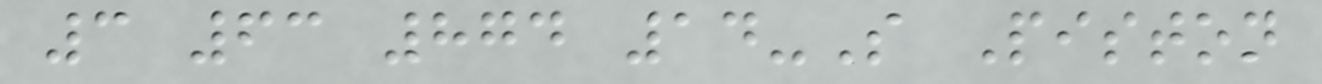3 63 874 14-S Piston
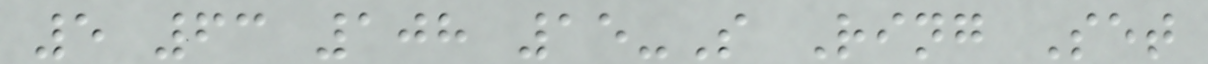5 63 108 15-S Ring Set
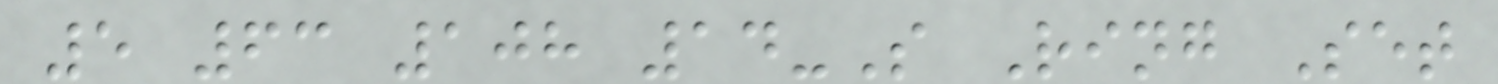5 63 108 14-S Ring Set
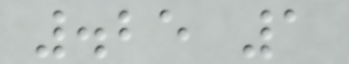.25 1
